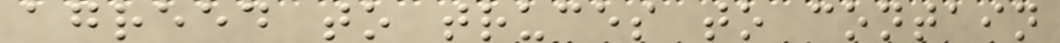agreed to truces to contain
